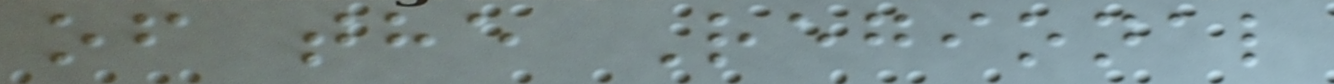of the Regional
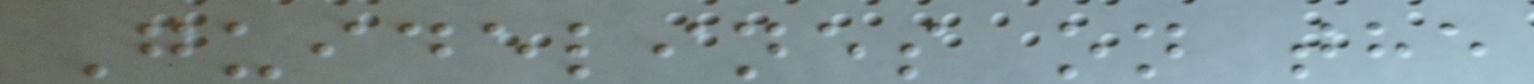Guidelines on the
